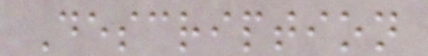Description
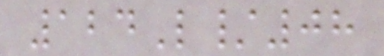124L/08
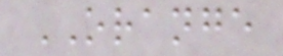ORANGE
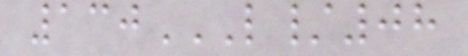130L/08
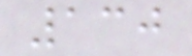130
